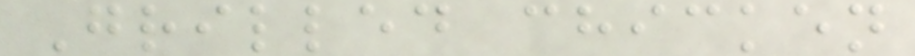Grilled chicken
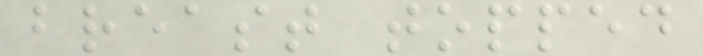breast topped
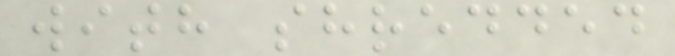with shredded
